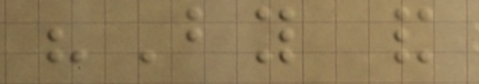"By and
